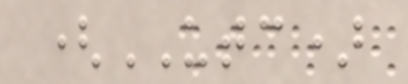(UTC)
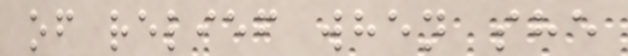of relief when she
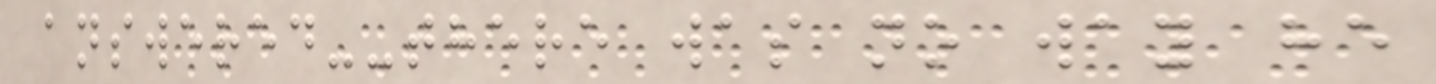answered--there was no way he
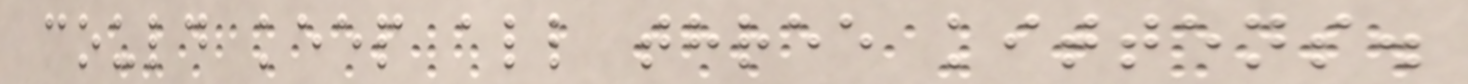could keep all three kittens.
